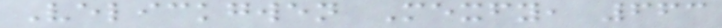Velickgwen Mexfy, 663
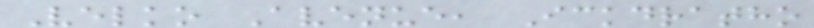Velko Avenue, Ickdratho
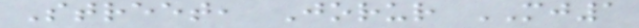Street, Jorur MJ1
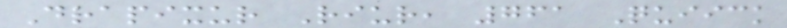Drapixur Riur, 761 Quiick
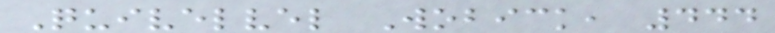Quivelvel Wobick, 444
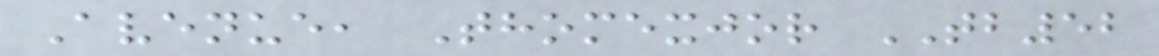Avenue, Thomexjor TB52
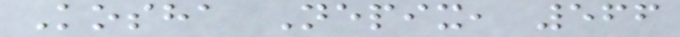Kosha Nepix, 566
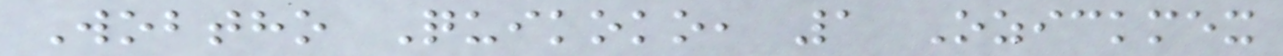Wobtho Quikoko, 1 Ozickmex
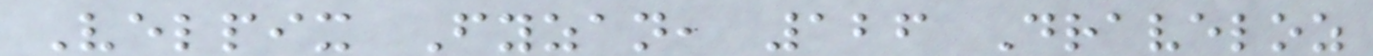Velpix Fyzan, 126 Draveloz
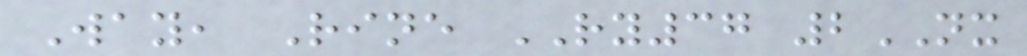Way, Rine RY37 2NX
